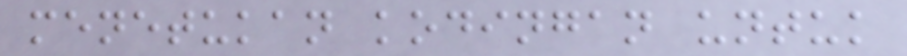menetukan kodingan untuk
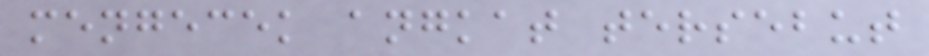mengecek angkat tersebut
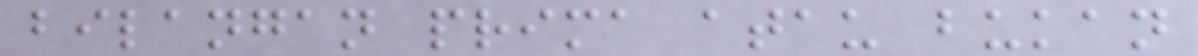bilangan prima atau bukan
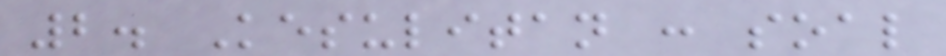2. Kesulitan : soal
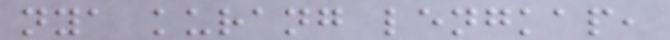nya kurang lengkap,
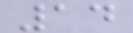14
